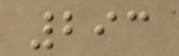293
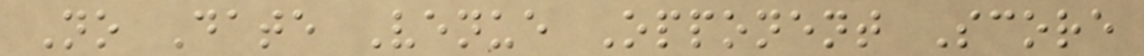No Date Venue Opponent Score
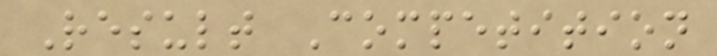Result Competition
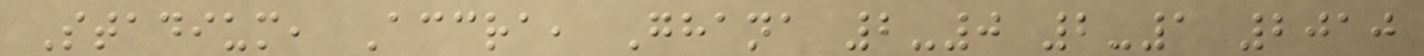Stadium, Accra, Ghana 2-0 2-1 2010
